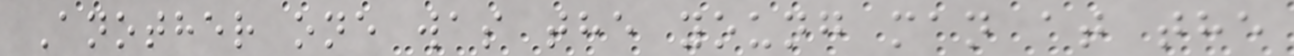Another one was the young man at the
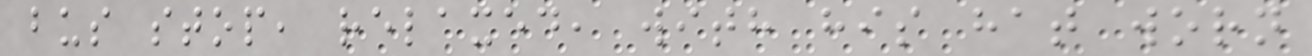bus stop, relaxed, with his hat worn
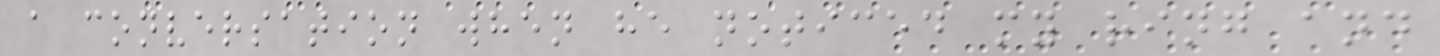a conversation when he noticed my ring and
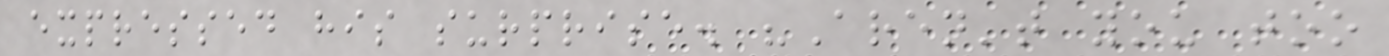expressed his surprise. "Aren't you too
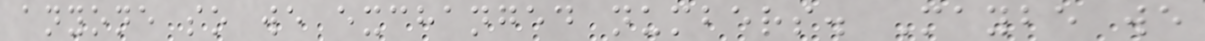anyone so we exchanged numbers. Maybe we
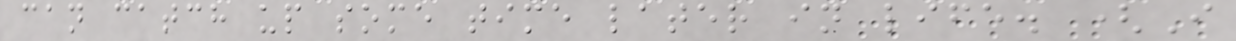can catch up some time later in life. (I
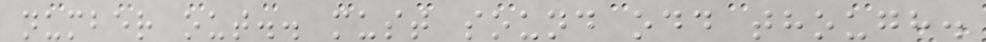number out.. must sound odd though.
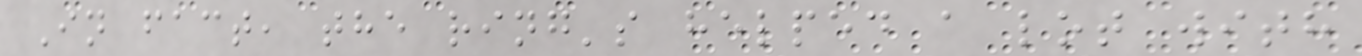In fact, the ring's helped a lot with
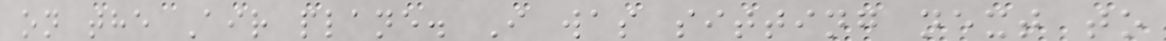on the Air plane. I was sitting next to
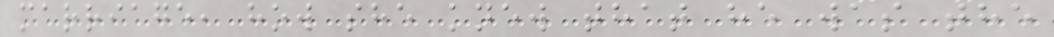marriage, how she knew that he was the
